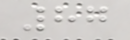87
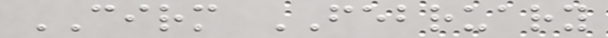CIRM FEBRUARY
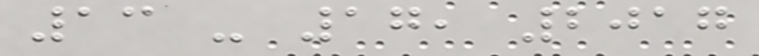13 - 17, 2017
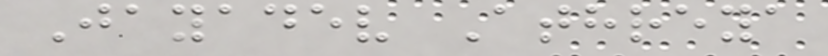Jayadev Athreya
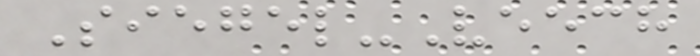Siegel-Veech
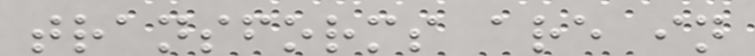transforms are in
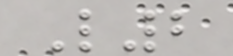L2
